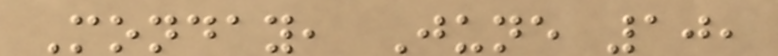Monday, June 10,
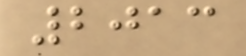2013
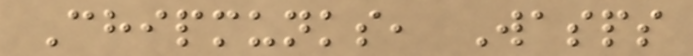Chipmunks, Wasps
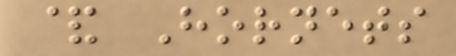& Hornets
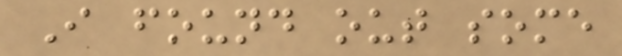I found out some
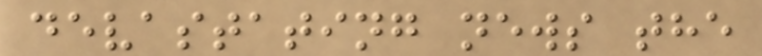devastating news the
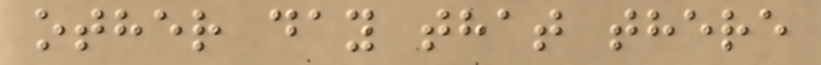other day that there
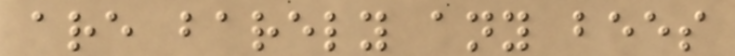are barely any bees
